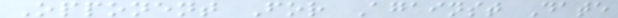Opponent For Against Date
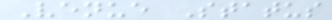Venue Status
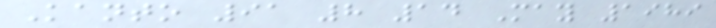Kanto 91 8 14 May 1989
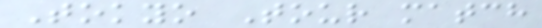Tokyo Tour match
